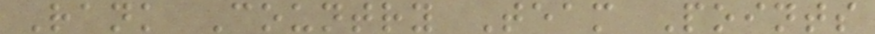Rank Country Team Points
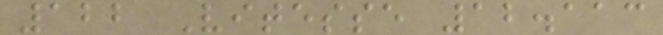122 Vitesse 12.113
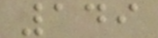149
